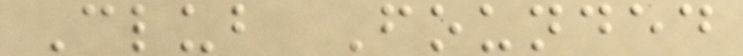Club Founded
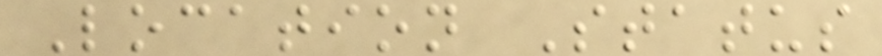Location Status
